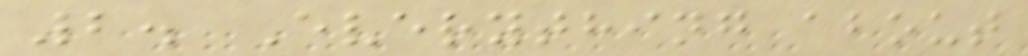2. Everything about
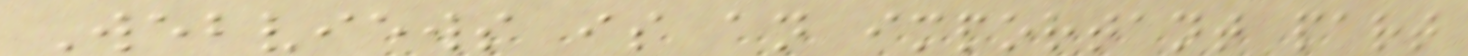Webviews is an important part
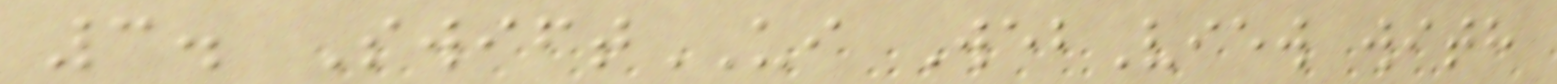3. SwiftUI WebView with
